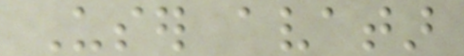User avatar
